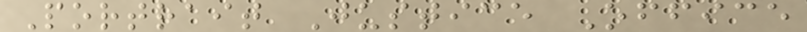Portrait Justice Office
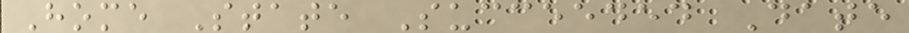Home State Succeeded Date
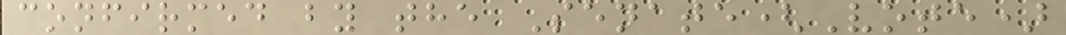confirmed by the Senate(Vote)
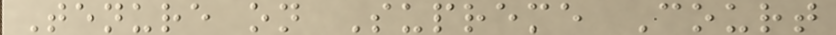Tenure on Supreme Court
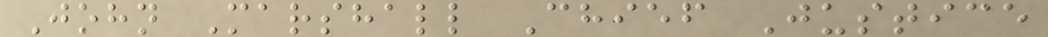John Marshall Chief Justice
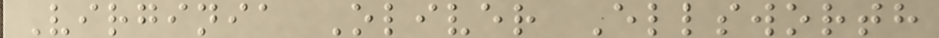Virginia Oliver Ellsworth
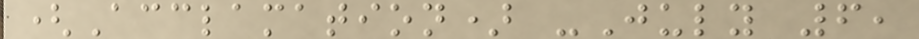(Acclamation) -July 6,
